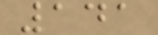141
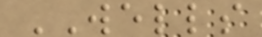WELLS
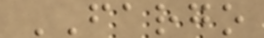FARGO
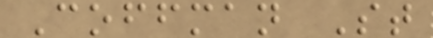Coffman St
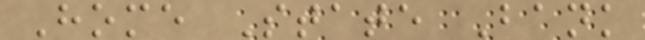Home State Bank
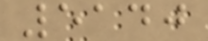5140
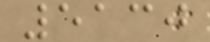5130
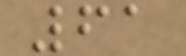61
